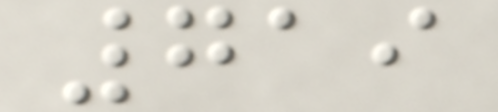719
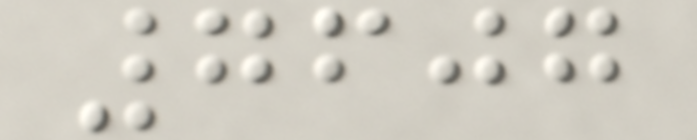7607
